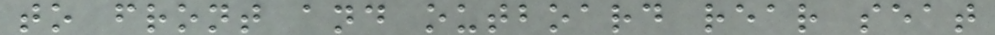to front and outboard rear seat
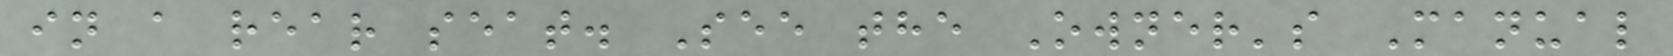in a rear seat. See the Owner's Manual
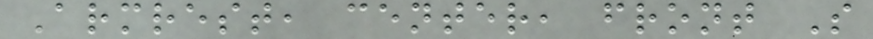Armrest, center, front S
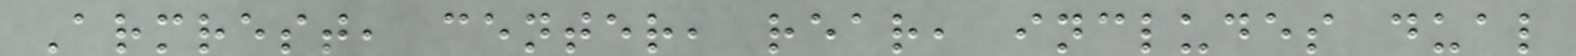Armrest, center, rear, includes dual
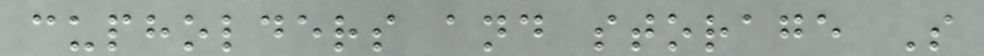cupholders and storage S
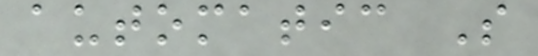automatic S
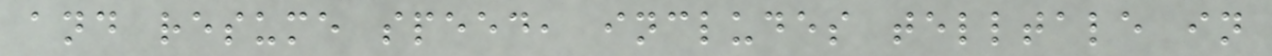and resume speed, includes telltale in
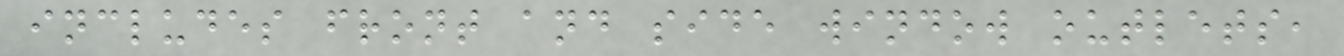includes front and side window outlets,
